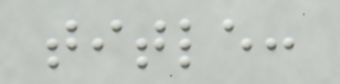title:
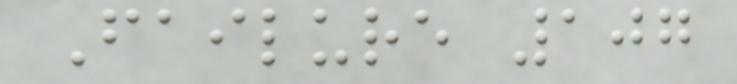Failure 107
